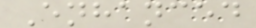Enhanced
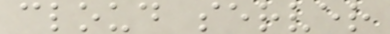cloud server
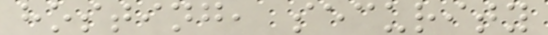hosting, security
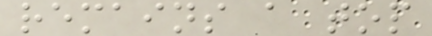remains a top
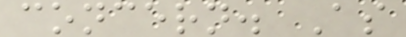concern. As
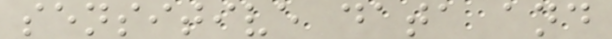sensitive data and
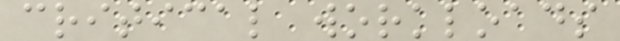critical workloads
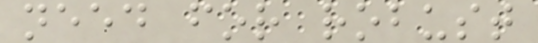need for robust
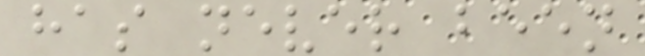has never been
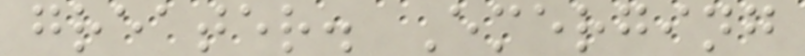greater. Emerging
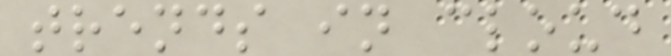trends in cloud
